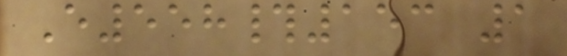E558#153 1
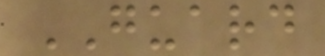GUARD
